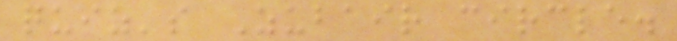quiz's Zubair circle.
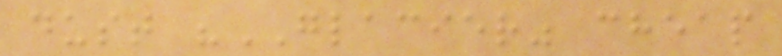dust "GLACIER" cheap
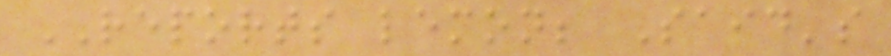REPORTS lemon; Said's
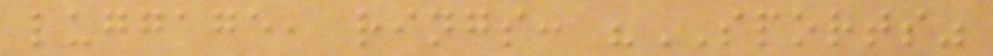luggage, rings: "SPORTS"
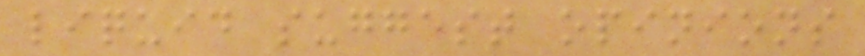liquid suggest opinions
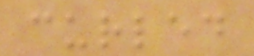curled
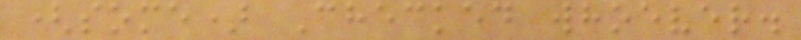(some) Checked whoever.
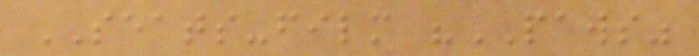SEATS-film "PAWS"
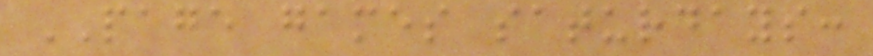PAGE games saturdays:
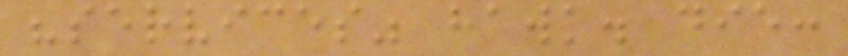"services" hawk. die:
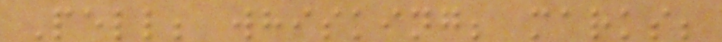Pell; whisking; marks;
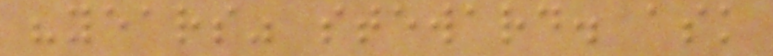"years" steward. ask
